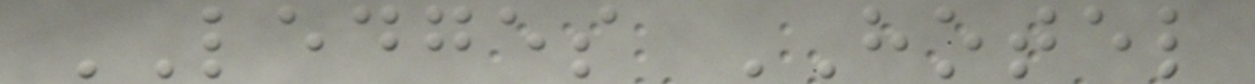LEDGES HOTEL
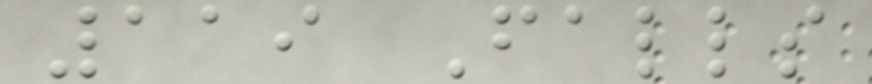119 Falls
